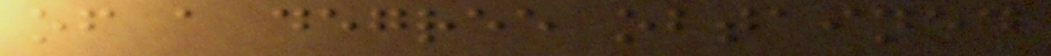of a degree obtained
